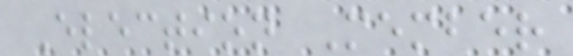Election Member
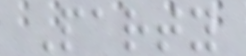Party
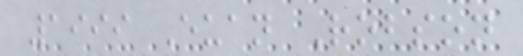1999 Euan Robson
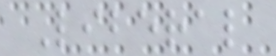Liberal
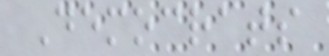Democrats
